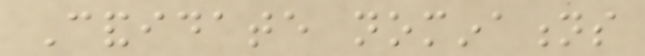Candidate nominations
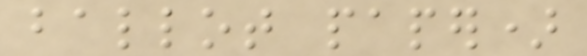ballot paper)
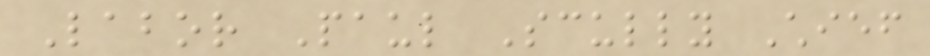Labor Paul Scully Chief
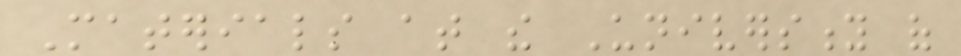Materials at the University of
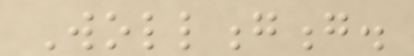Wollongong.
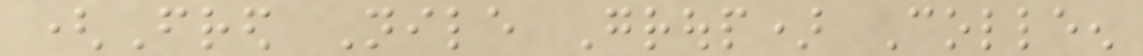(Fred Nile Group) Colleen
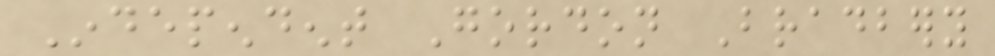Independent Gordon Bradbery
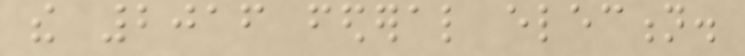the 2016 federal election.
